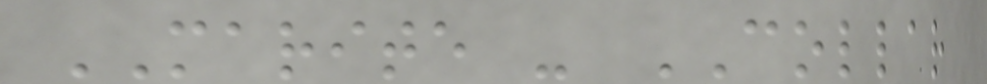MARITE - COLLAR
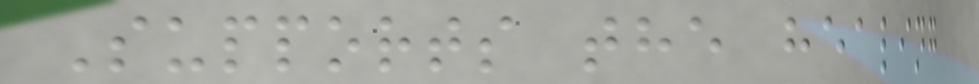Supports the healing
